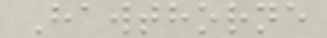Hawthorne
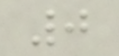0
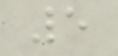5
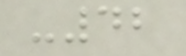-42
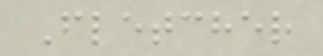Fletcher
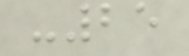-25
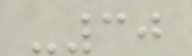-30
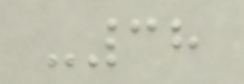-38
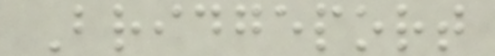Bridgeport
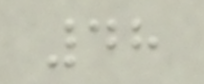48
